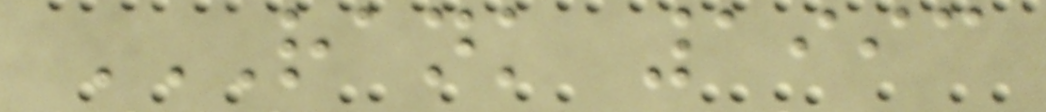RANK 1993
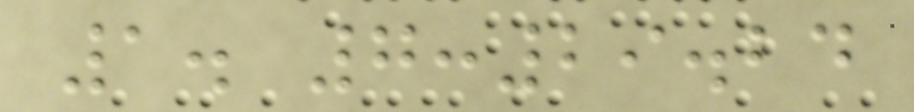1. 7:29.24
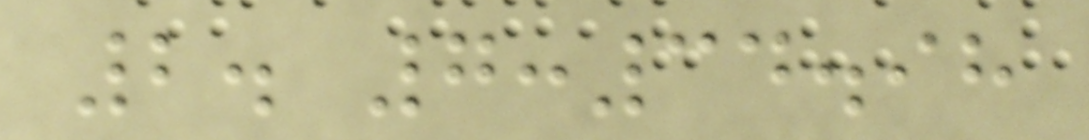2. 7:34.98
